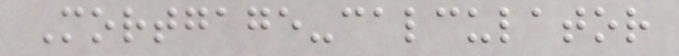Mortgage-calculator
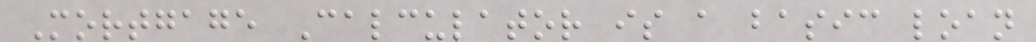Mortgage Calculator is a basic loan
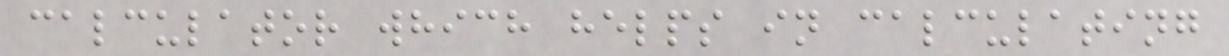calculator which helps in calculating
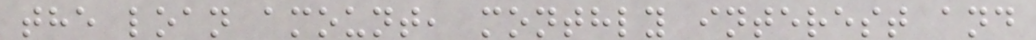the loan amount, monthly interest and
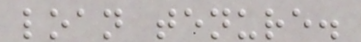loan tenure.
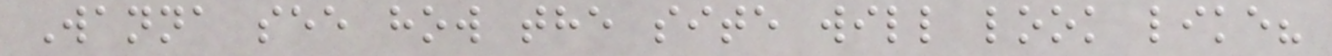Wanna see how the site will look like?
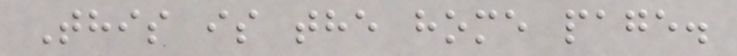This is the home page.
